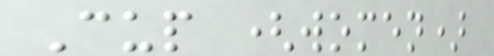Cup (women)
